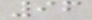96
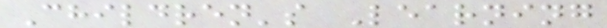Children's Learning
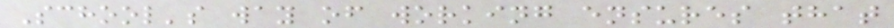School's way of working ensures that
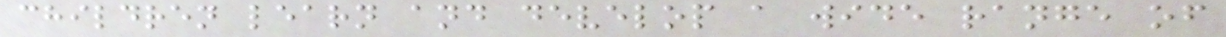children learn and develop a wide range of
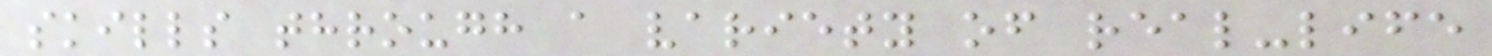skills through a variety of real-life
